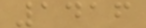1416
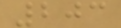203
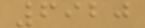6920
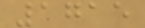1715
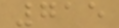715
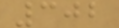302
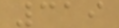319
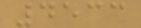4533
